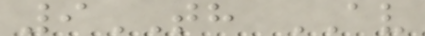9TH AV
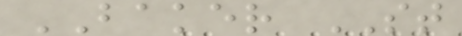BAKER ST
